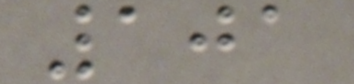101
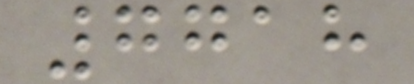7718
